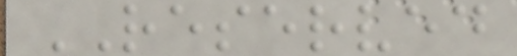RESERVED
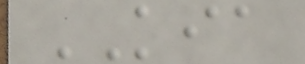KIA
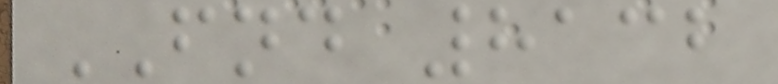FND 8132
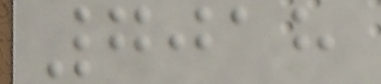7018
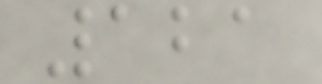121
